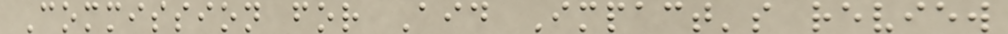Commission for Aid Impact's review
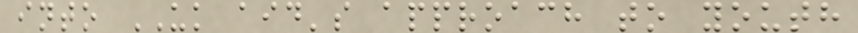into UK aid's approach to youth
